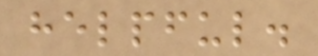helpful.
